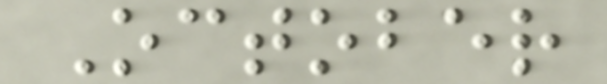October
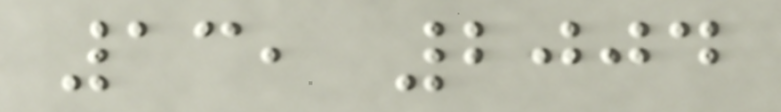13, 2004
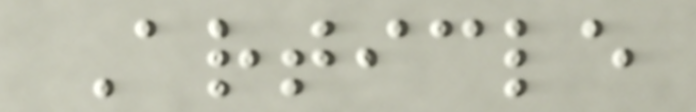Article
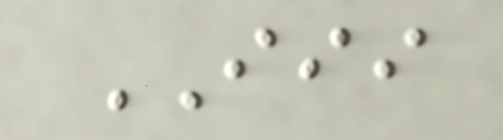III
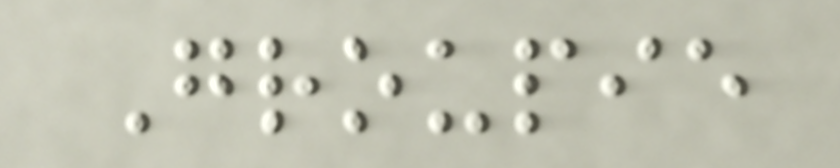Groupie
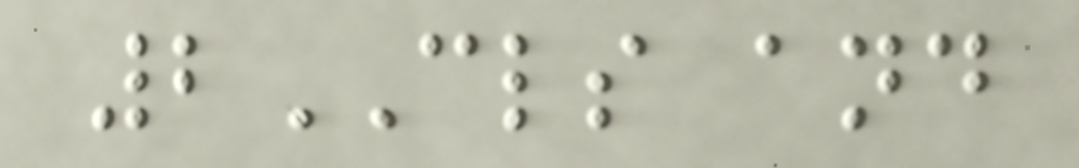2CLS and
